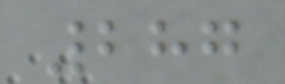287
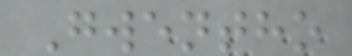Gwentho
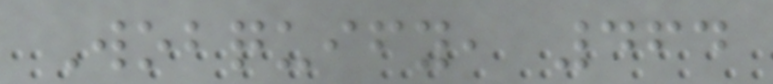Wobquify, 464
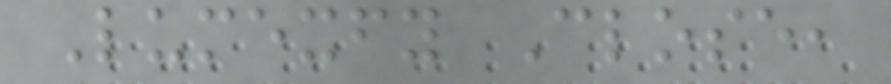Lumexfy Close,
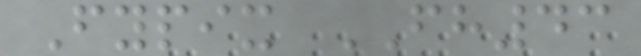Fypix FH43
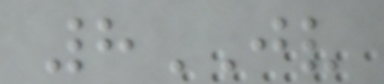8JV
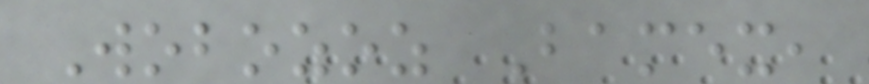Wobozoz Bamex,
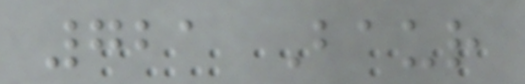721 Baur
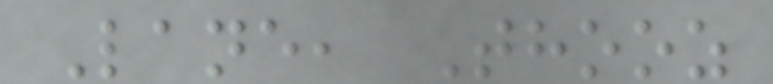Lane, Thooz
